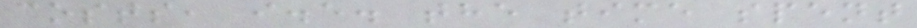costs, i.e. the time spent
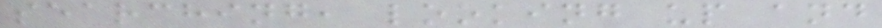searching, looking up and
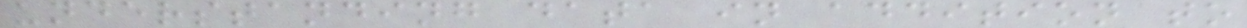understanding data in addition to
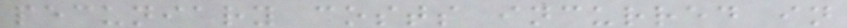pecuniary costs incurred in
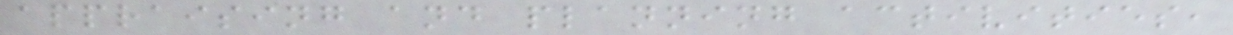appraising and planning activities,
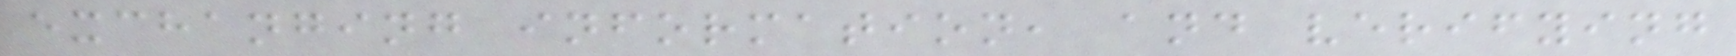exchanging information, and verifying
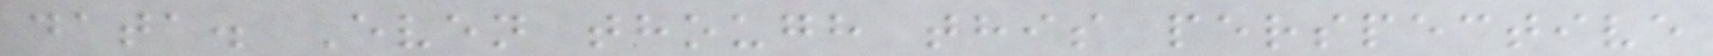data. Even though this perspective
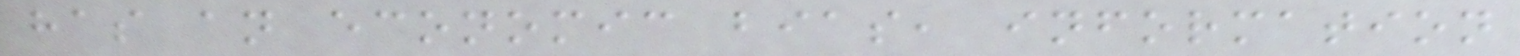has an economic bias, information
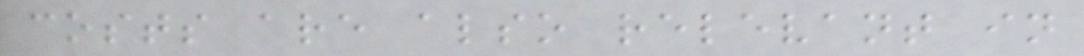costs are also relevant in
